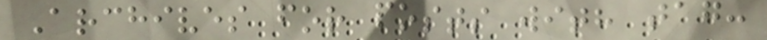Archives for posts with tag:
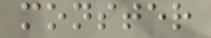monster
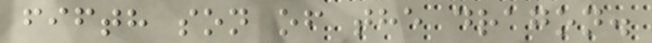fifth son of the dragon.
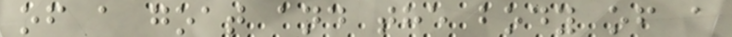of a goat and the body of a
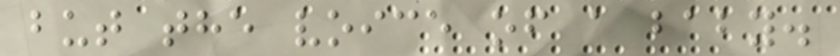but the voice of a baby.
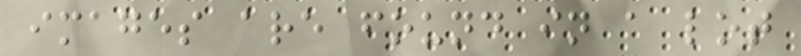images are found in a lot
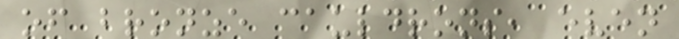of bronze cauldrons, even
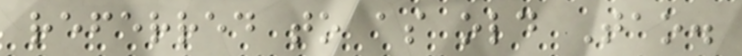referred to as old Tao.
